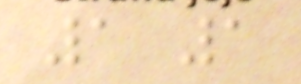1 1
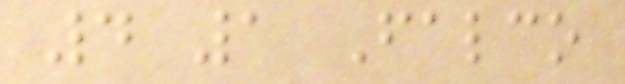4 1 Falco
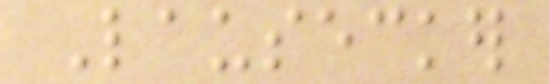Lausecker
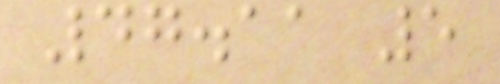47.11 5
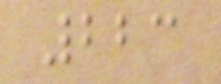223
